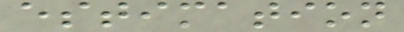estimation
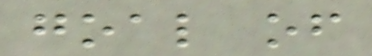goal of
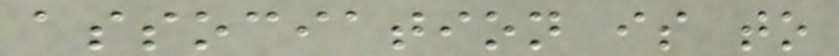association is to
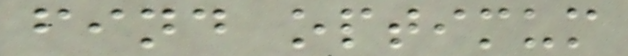find optimum
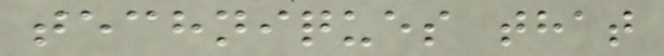techniques that
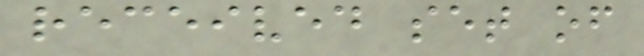received set of
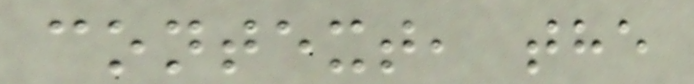context, the
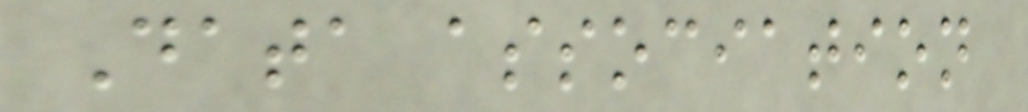Data association
